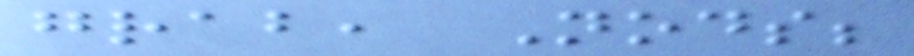grab, Nods;
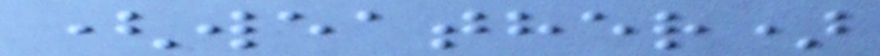(weather)
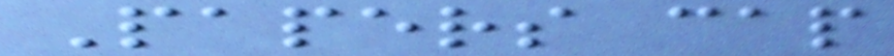Papers cap
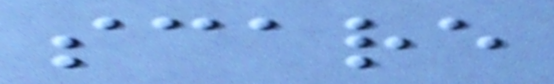scare
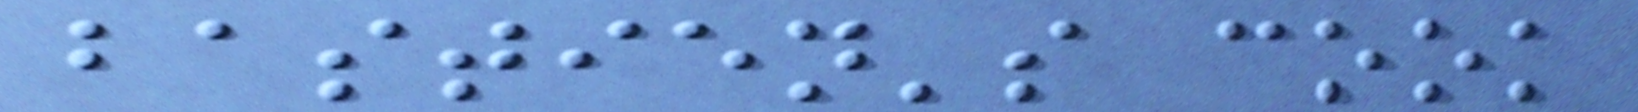bastien's cook
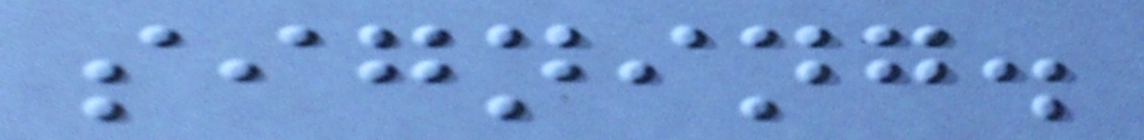signing.
